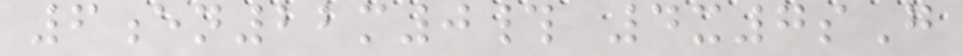6en22m0# 4x7sG
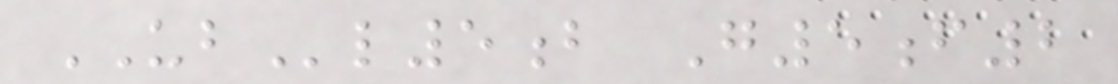UBl5b G5f2
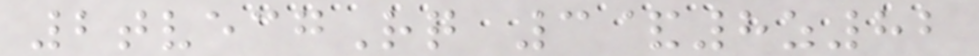2tvecgRq 3&8z82
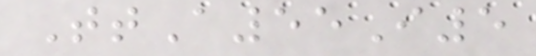TtA55I5
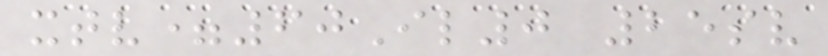xtv=60Il0 25sv
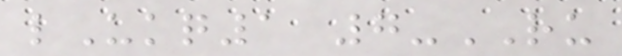lUkq1 7-RU
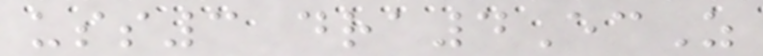uss3 dra4EcZ
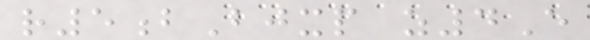r5bBjxp z4E
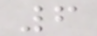6
